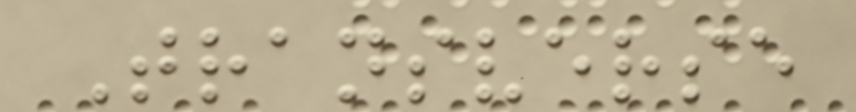Transverse
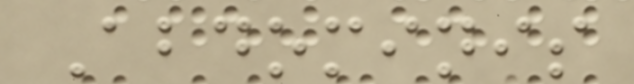Abdominis
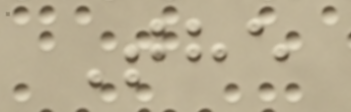The
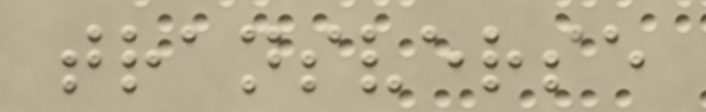transverse
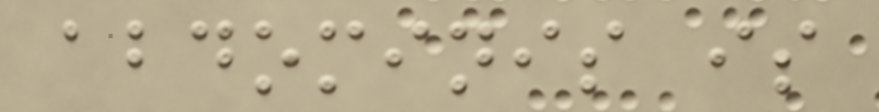abdominis is
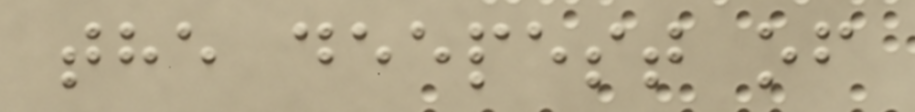the deepest of
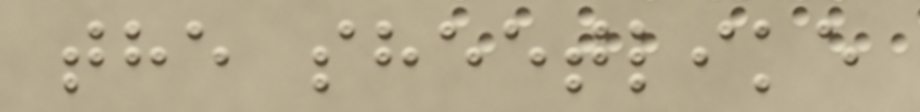the sheetlike
